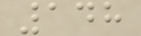148
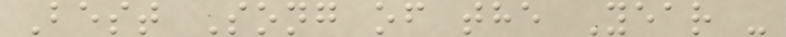Best Song of the Year -
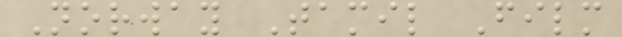Norway Tamil Film
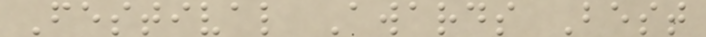Festival Awards Best
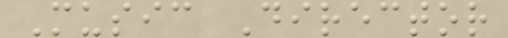Music Director
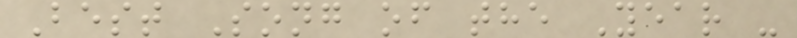Best Song of the Year -
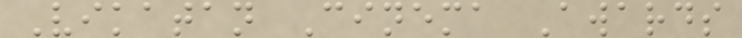Vikatan Cinema Awards
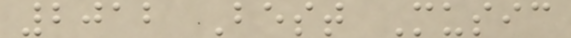2012 Best Music
